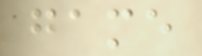game
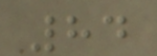84
